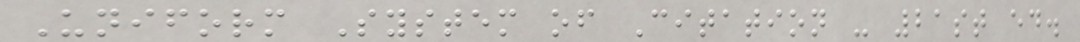Uniform System of Citation - 21st ed.
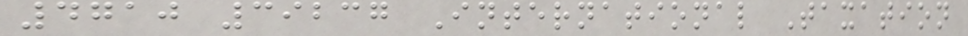4710 39237 International Taxation
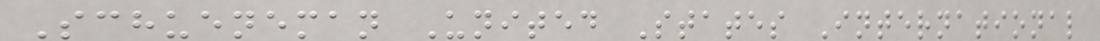Schueneman United States International
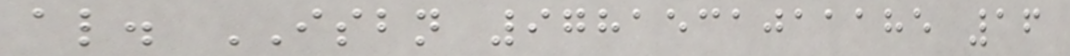al. ISBN 9781531011185 16
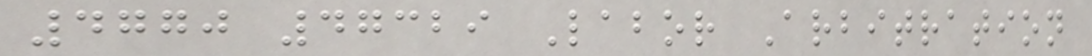4770 47329 Labor Arbitration
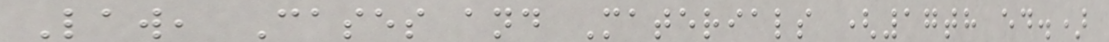Law, Cases and Materials (17th ed.)
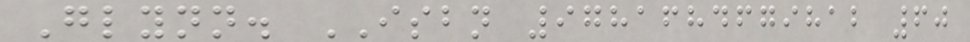Glynn. ISBN 9781684679812 60
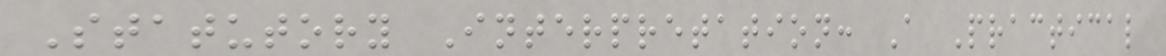Statutory Interpretation: A Practical
